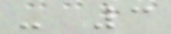- 3
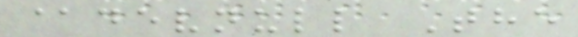@devnull The
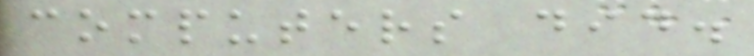computers did.
